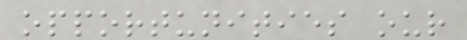opportunities our
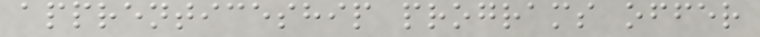apprenticeship programs offer
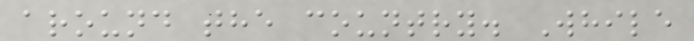around the country. While
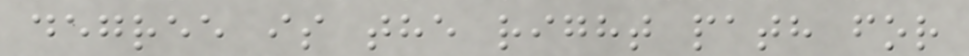degree is the right path for
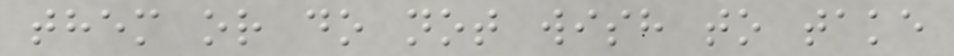them or do not wish to take
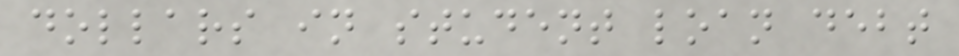dollars in student loan debt
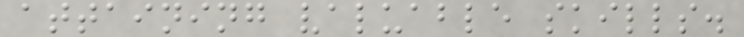attaining valuable skills.
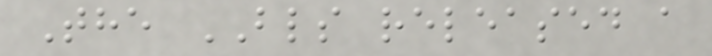The BLS released a
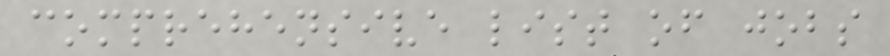comprehensive list of jobs
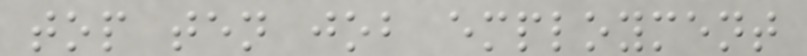top ten job employment
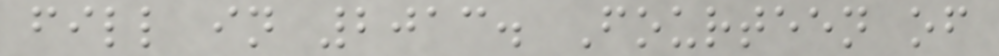fill in 2013. Fourteen of
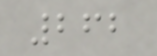262
